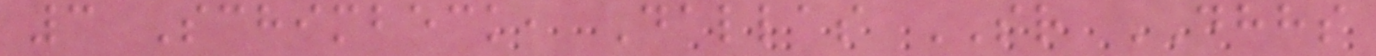3 Schimbeck, Dallas SR DHHS
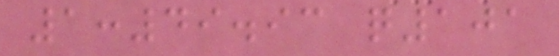1:49.93 q101
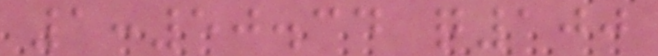1:50.34 q100
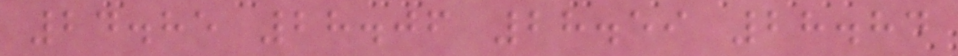24.85 28.06 28.59 28.84
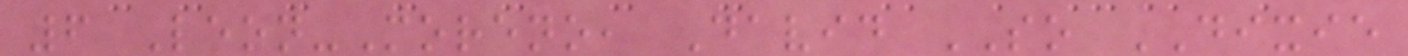6 Leon-Moreno, David SO DIXIE
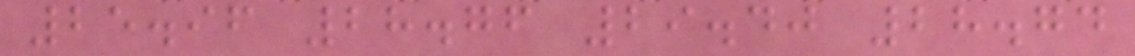25.96 28.76 29.40 28.74
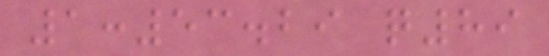1:53.29 q89
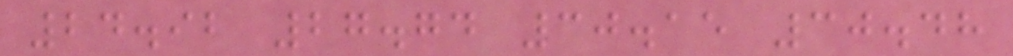24.92 27.74 30.15 30.48
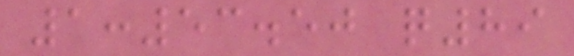1:53.50 q89
